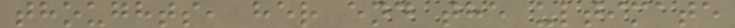thoughts, her end the ultimate
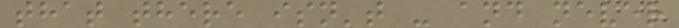that there isn't - and never
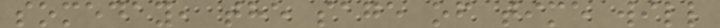someday, the sage of time will
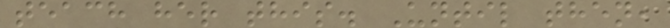teach her this. Until then,
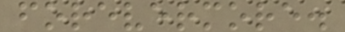forevermore.
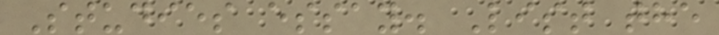Studies essay. List the
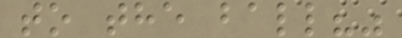to the ball?"
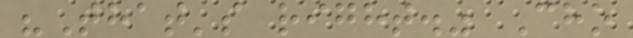"That's right." Cho
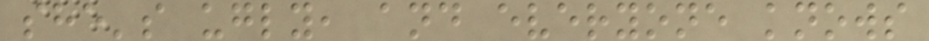she's ugly, and everyone knows
